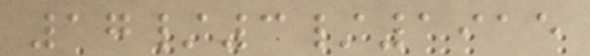17/3/1915
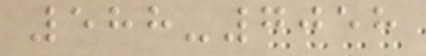588-7058
